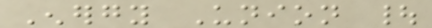Energy Union |
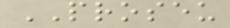PROSEU
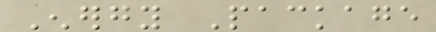Energy Package
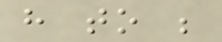have to be
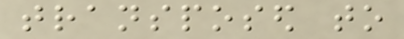transposed to
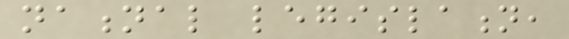national legislation,
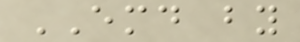EMD by
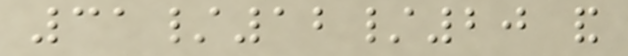31/12/20 and
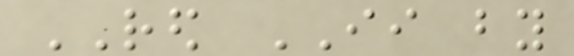RED II by
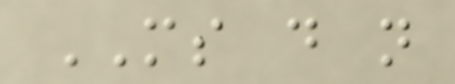MS do not
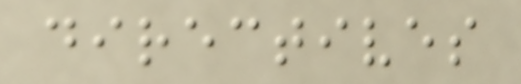directives
